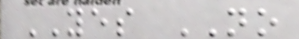YES NO
